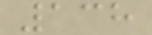138
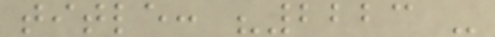title: "2223 -
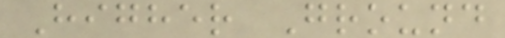Higher Ground
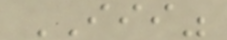III"
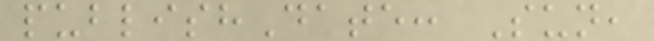publishDate: Sun,
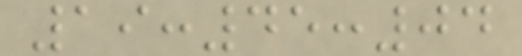19:45:04
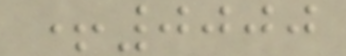+0000
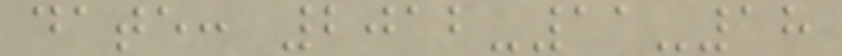date: 2012-11-18
